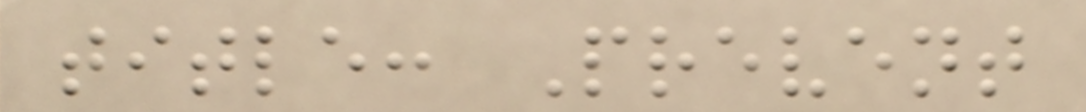title: Prevent
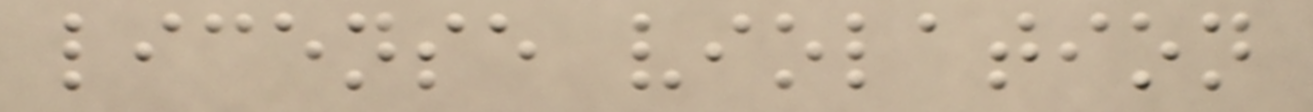license violation
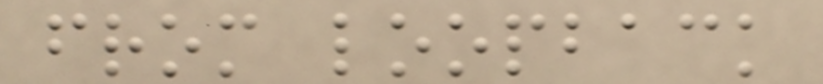from loopback
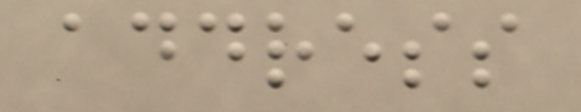address
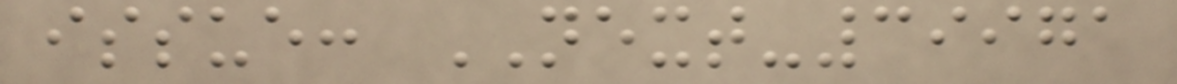issue: NEXT-39971
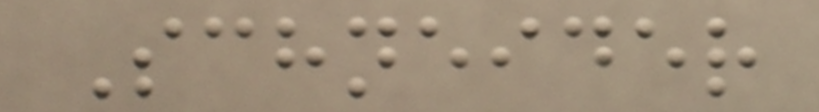Schneider
